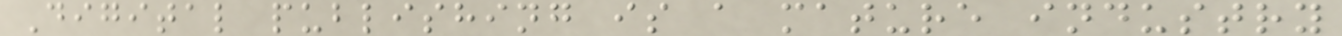Digital publishing is a mature industry
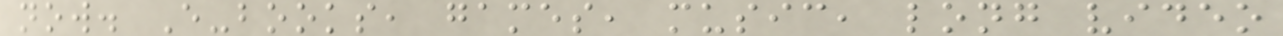now. E-books, games, music, long video
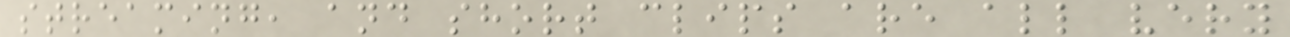streaming, and short clips are all very
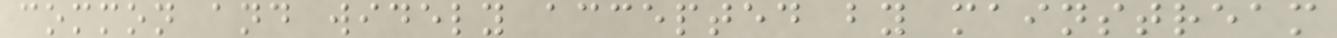common and widely accepted by mainstream
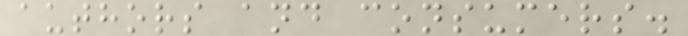authors and consumers.
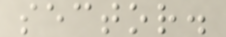sector.
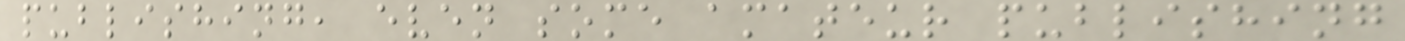publishing, even some amateur publishing
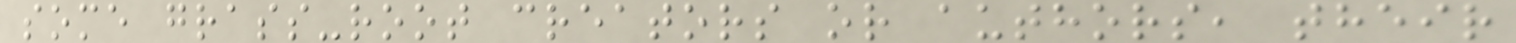some grass-root creators or authors, their
